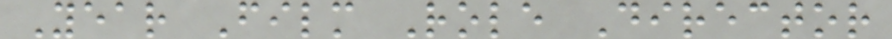Year Film Role Director
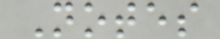Notes
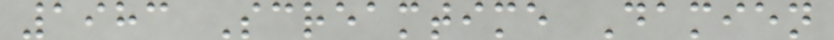1983 Screamtime Damien
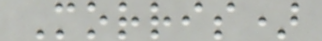Morris)
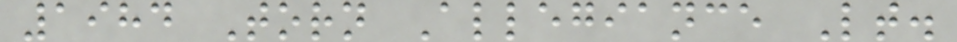1984 Torn Allegiance Lt.
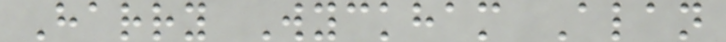Harry Wyckham Alan
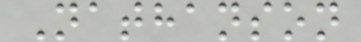Nathanson
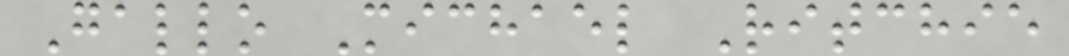Gallo Michael Ritchie
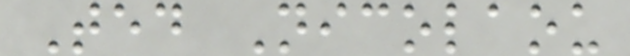Ted Nicolaou
